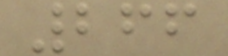266
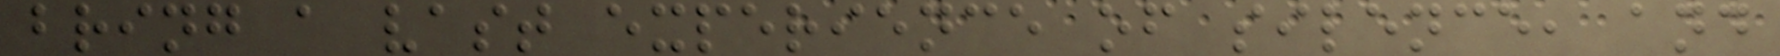bring a vast experience of silence, and
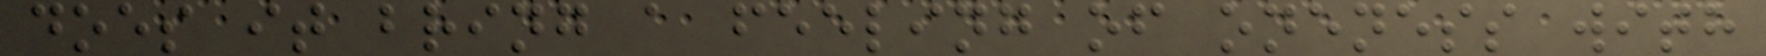does it bring a feeling of oneness with
